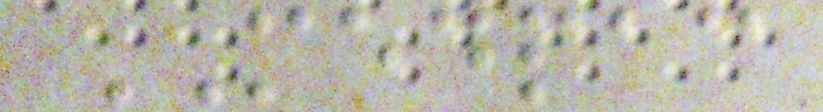MEDPAC
